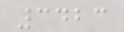3423
